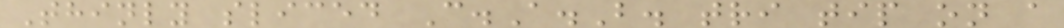Thinly sliced C.A.B. tri tip on a
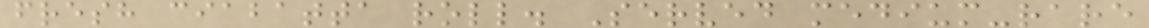fresh ciabatta roll. Served medium-rare
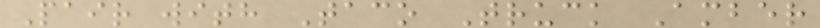Pair with Taco Truck Amber
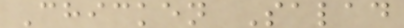Chicken Salad
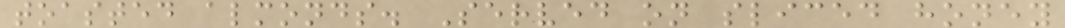toasted almonds. Served on sliced honey
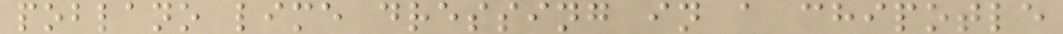poblano lime dressing in a chipotle
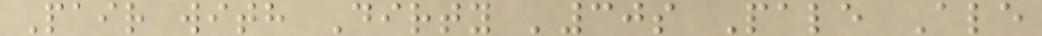Pair with Dirty '30s Pale Ale
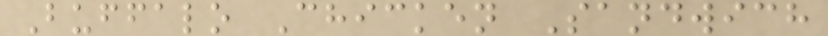Buffalo Chicken Sandwich
